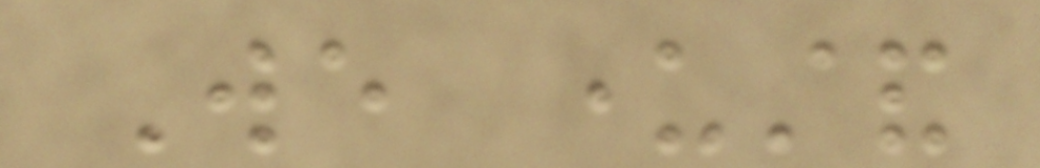We understand
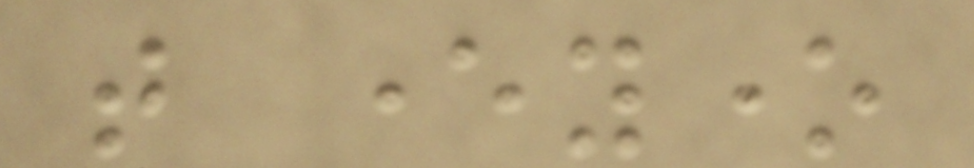that everyone
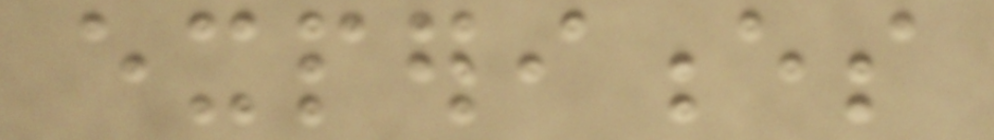experiences
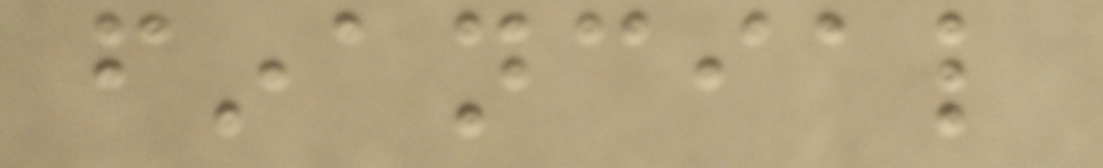financial
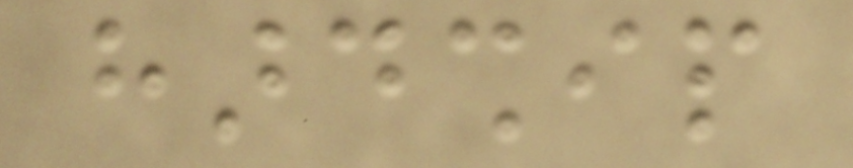hardship
